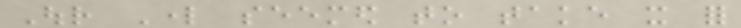Our Lord seemed to take it for
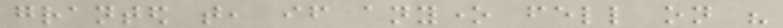granted that, if anyone fell on his
